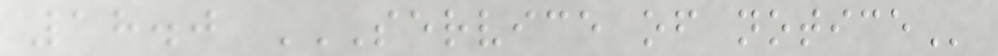18.0 SERVICE OF NOTICE
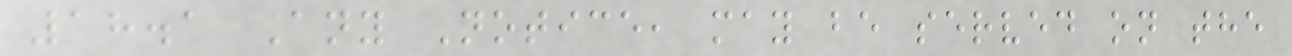18.1 Any Notice, may be served on the
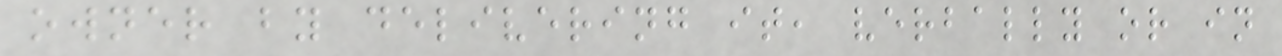owner by delivering it, verbally or in
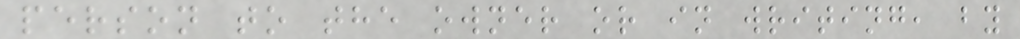person to the owner or in writing, by
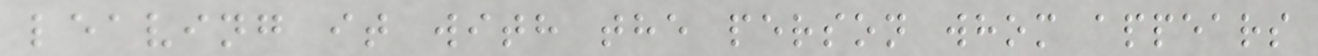leaving it with the person whom appears
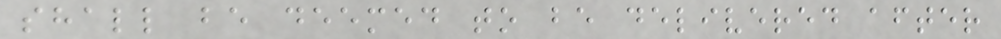shall be deemed to be delivered after
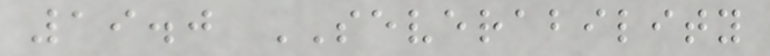19.0 SEVERABILITY
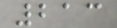213
